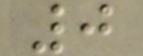0
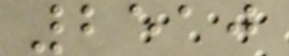2510
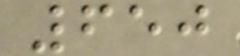650
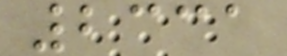2331
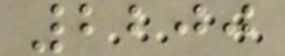2200
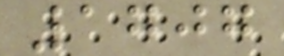1707
